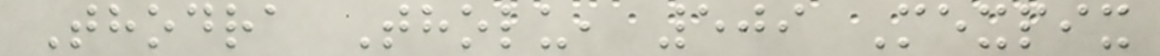Thodra Tholu, 509 Mexpix
